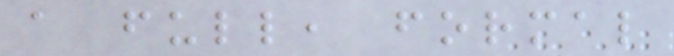a full, formal
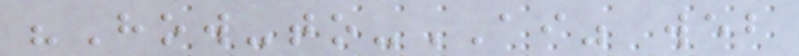"How-to-AI" web
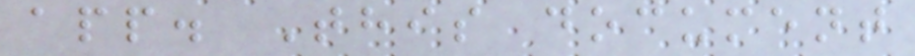app. This document
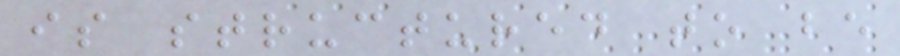is structured to be
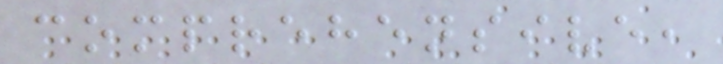comprehensive,
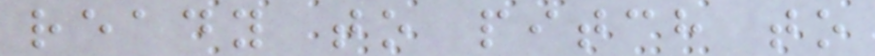ready to pitch to
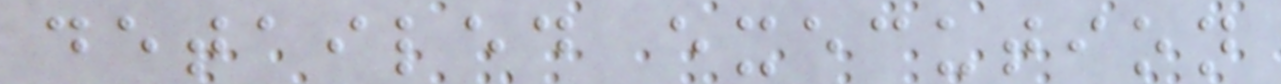detailed execution
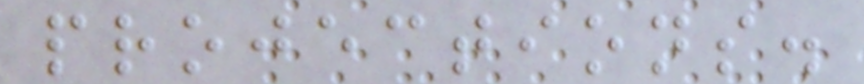projections.
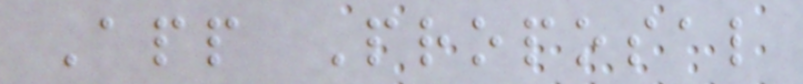App Proposal
